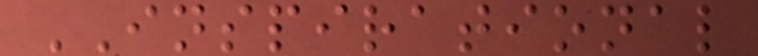INSPIRATIONAL
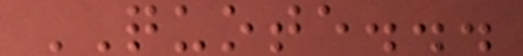QUOTE...
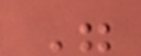"
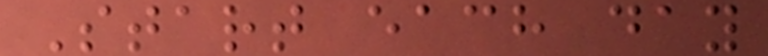Start each day
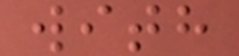with
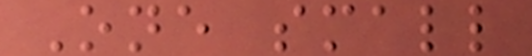One small
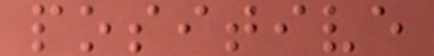positive
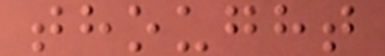thought
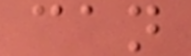can
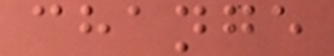change
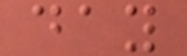day
